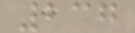237
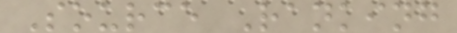Source Ranking
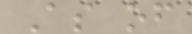As of
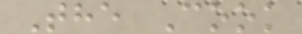The Cook
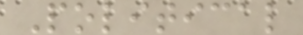Political
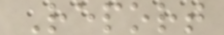Report
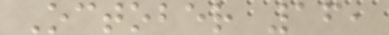October 16,
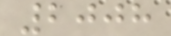2008
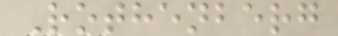Rothenberg
